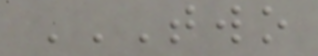TWO
